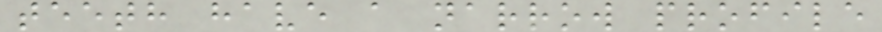teeth have a narrow profile
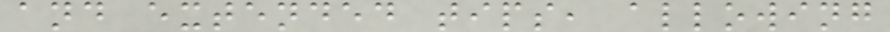and extended tips, allowing
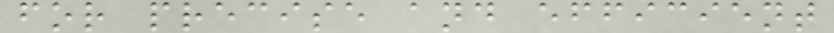for precise and efficient
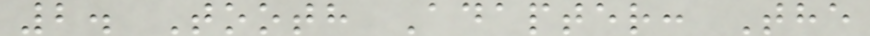2. Tooth Adapter: The
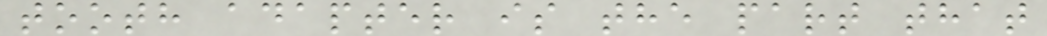tooth adapter is the part that
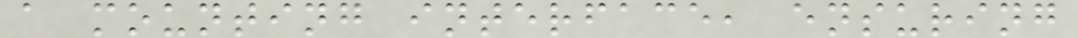a mounting interface, ensuring
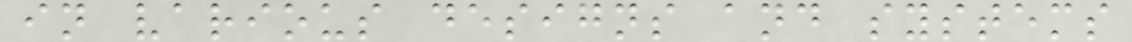in various designs and systems
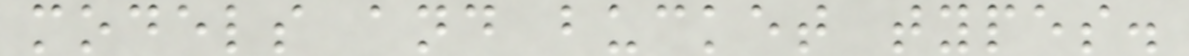models and bucket types.
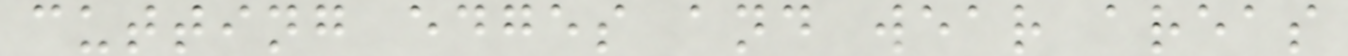cutting edges and wear areas
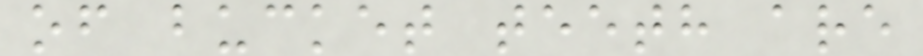of bucket teeth are
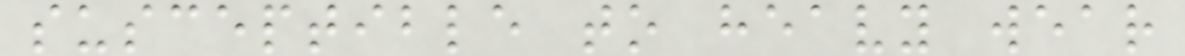susceptible to heavy wear
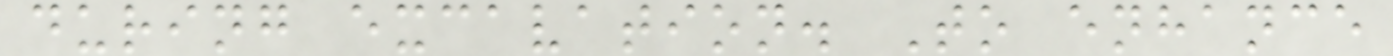during excavation. To enhance
